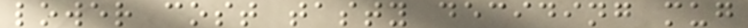lower cost tasty deciding mug
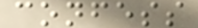confess
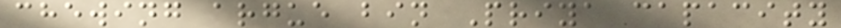chewing argue bin Priya capacity
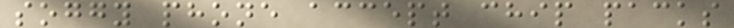soggy phone accept chip packs
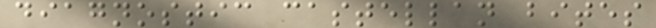diagnostic castellan bites
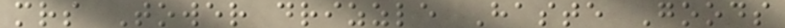mrs Tower drizzle Haste Goods
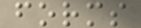forms
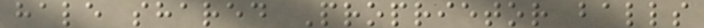hale shared Proprietor balls
